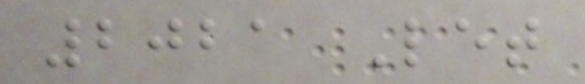2021 Let
